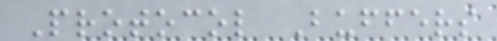Protocol Buffers
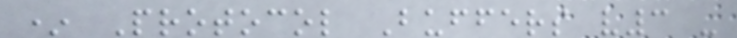* Protocol Buffers v3 -
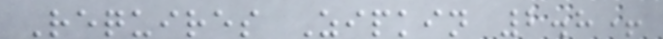Requires Zipkin 2.8+
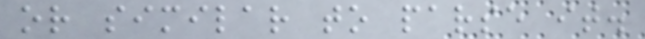or similar to parse it.
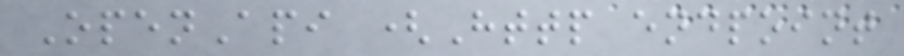OpenApi (Http endpoint
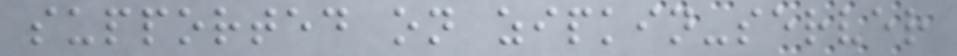supported on zipkin-server
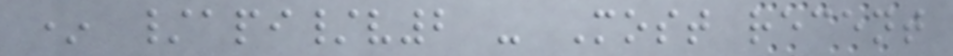* /api/v2 - Most recent
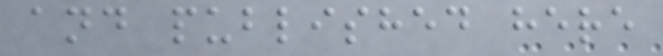and published here
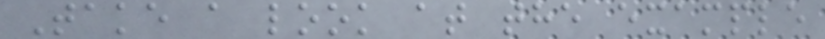Take a look at the example
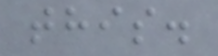this.
